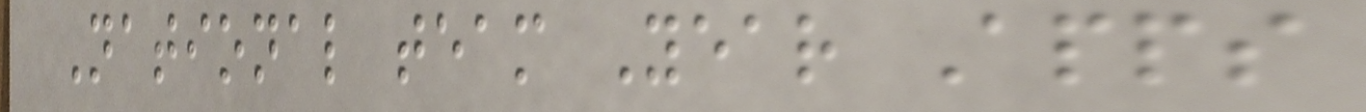National team Year Apps
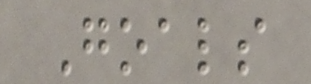Goals
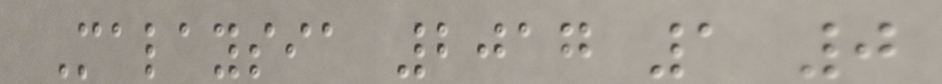Malaysia 2017 1 0
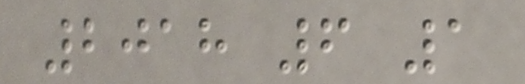2018 6 1
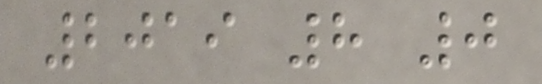2019 8 0
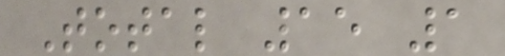Total 15 1
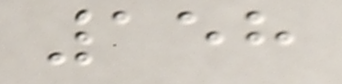158
